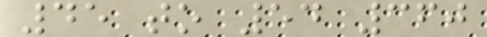45 to 54 360
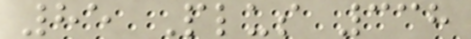85 Plus 338
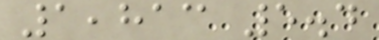1,813 5.4
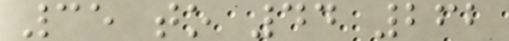35 to 44 262
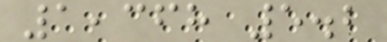1,368 5.2
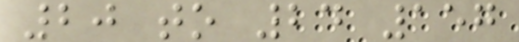20 to 24 157
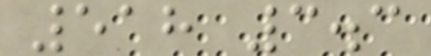518 3.3
